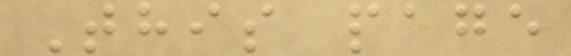This page
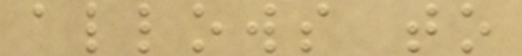allows to
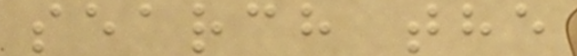search the
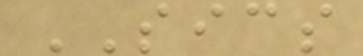SICS
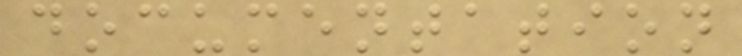documentation
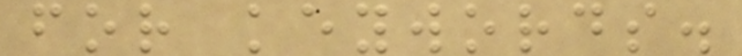for keywords.
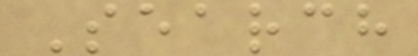Search
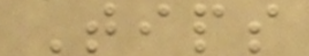Tips
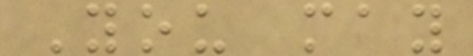You may
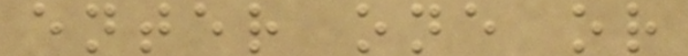enter one or
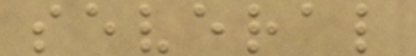several
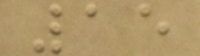15
